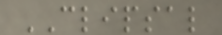CLIPSAL
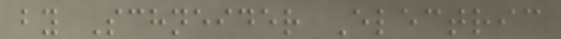by Schneider Electric
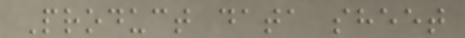Product data sheet
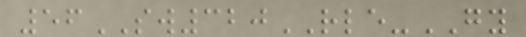56SW320RLE-GY
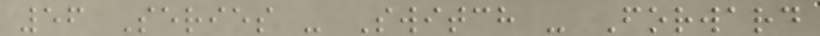56 Series - Switch - Forward
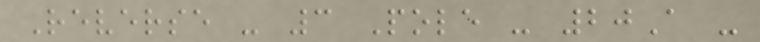Reverse - 3 Pole - 20A -
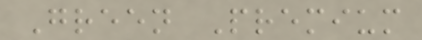Green Premium
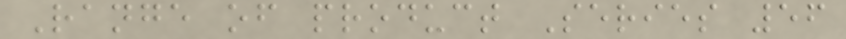Range of product Series 56
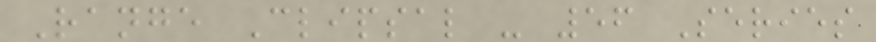Range Clipsal - 56 Series
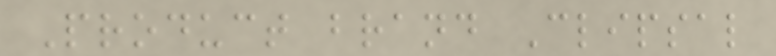Product brand Clipsal
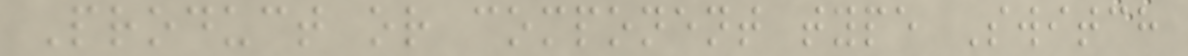Product or component type Switch
